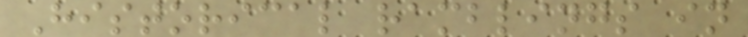Historical ramblings in
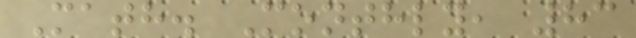Math. Monthly, 83
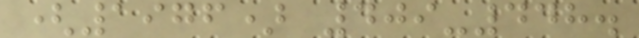(1976) 409-448.
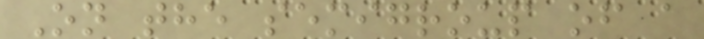On the semigroup of a
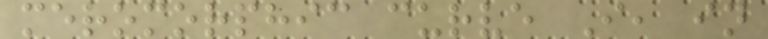meromorphic curve I, in
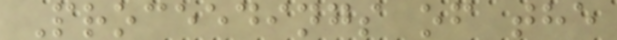Proceedings of the
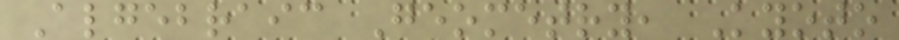Algebraic Geometry, Kyoto
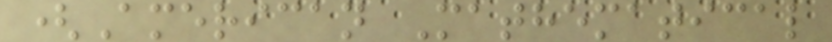(American Mathematical
